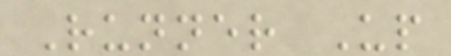Runner Up
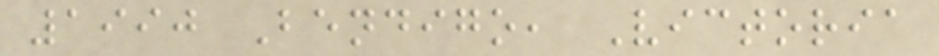1990 Bendigo, Victoria
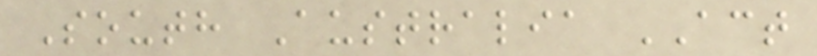South Australia ACT
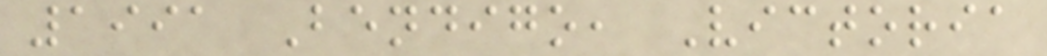1991 Bendigo, Victoria
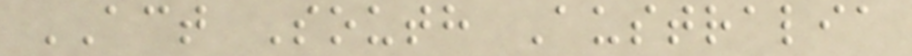ACT South Australia
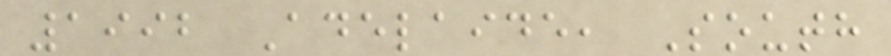1992 Adelaide, South
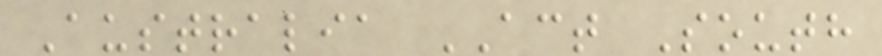Australia ACT South
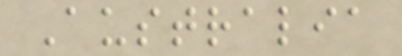Australia
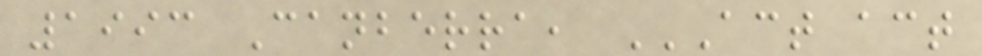1993 Canberra, ACT ACT
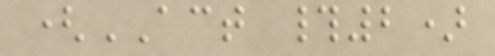(ACT #2)
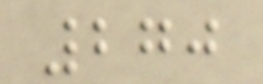270
